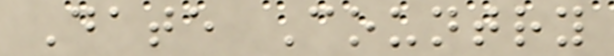Date Country
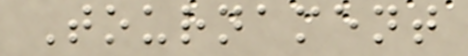Tournament
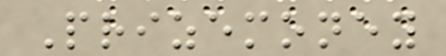Prizemoney
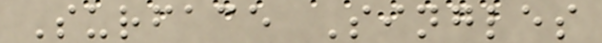Surface Singles
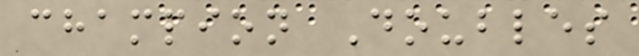champion Doubles
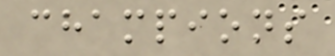champions
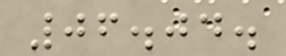06.04.
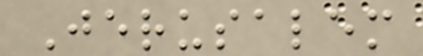Jerusalem
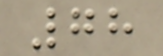78
